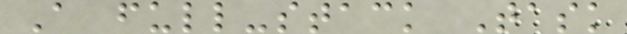A full-stack Task
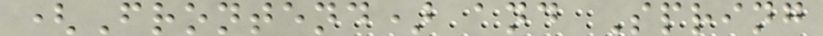(Frontend) and Spring
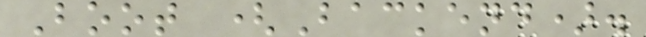Boot (Backend).
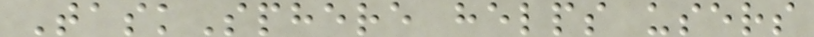TaskSphere helps users
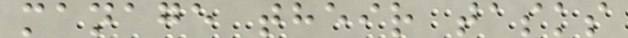manage their tasks
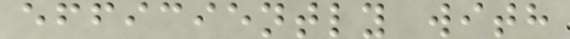efficiently with
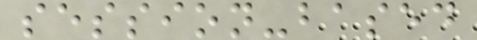session-based
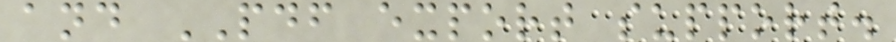and PDF export support.
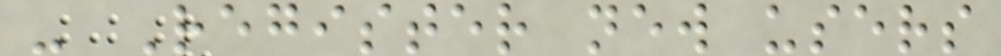- Register new users
